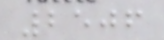2506
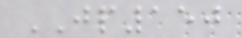JP150
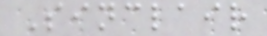Sinclair
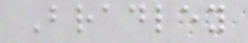Bradley
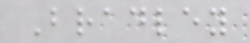Bradley
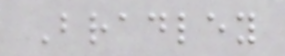Bradley
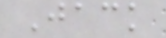Jack
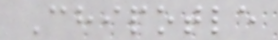Chipotle
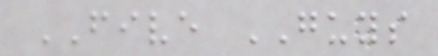FIVE GUYS
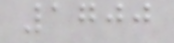1700
